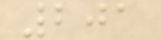201
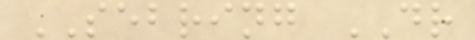SEBRING DR
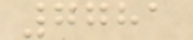7781
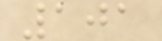101
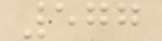577
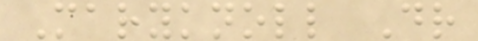Maryknoll Dr
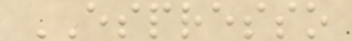ESPRESSO
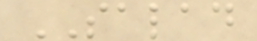SALAD
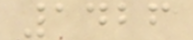1426
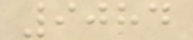9084
